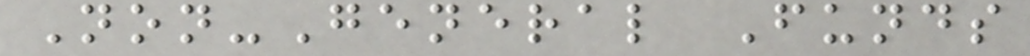Non-General Funds
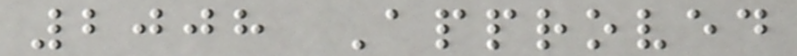2008 Approved
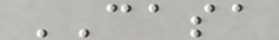CASA
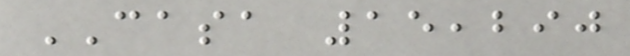CASA 15,290
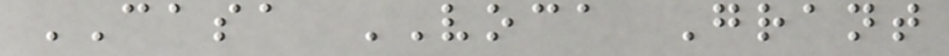CASA VOCA Grant
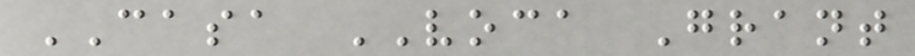CASA VOCA Grant
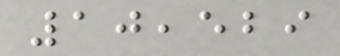10,529
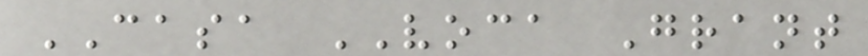CASA VOCA Grant
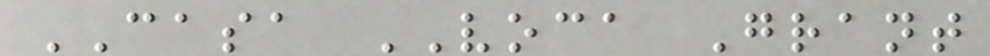CASA VOCA Grant
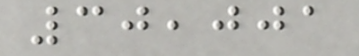30,001
